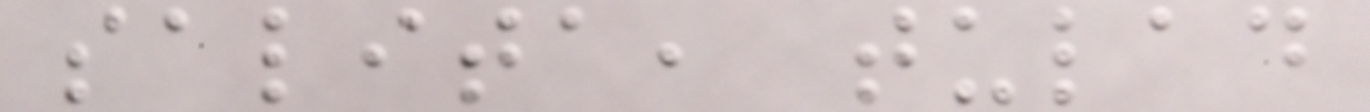salita, tulad
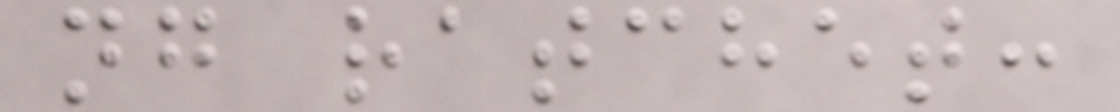ng ratchet:
